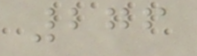276
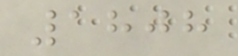1808
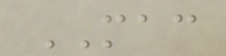MAC
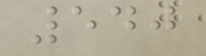540
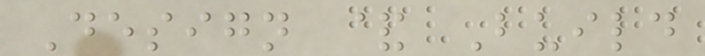Design & Build
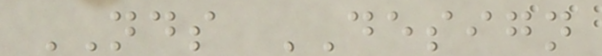NDS DESIGN
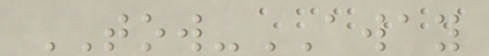TOW-AWAY
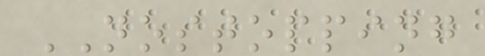NOSTOPPING
